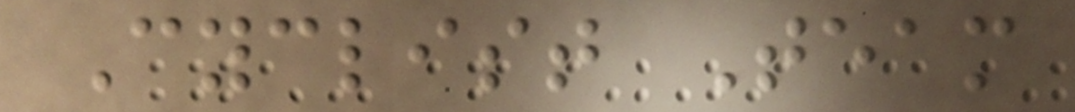Cyclist Team
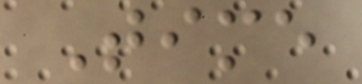Time
